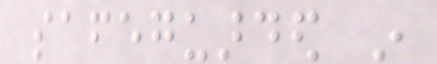safeguarded in
